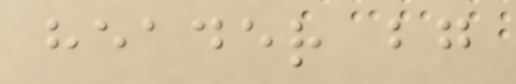header bg
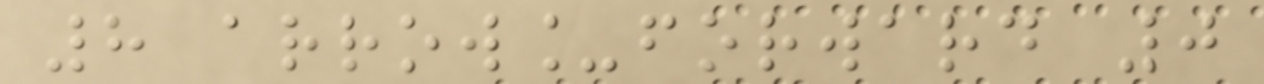8 arrow_forward 0
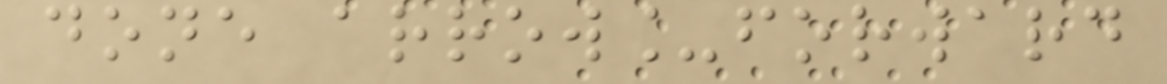done arrow_forward
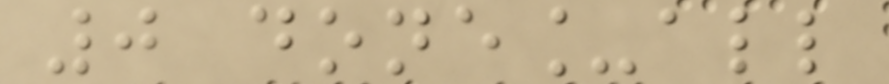0 done_all
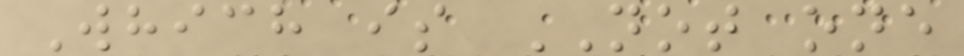Which is NOT one
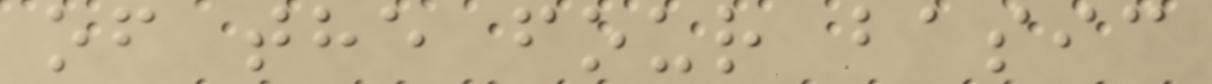of the four basic
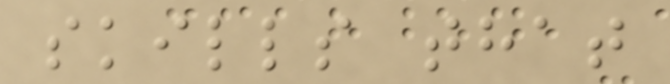skills that
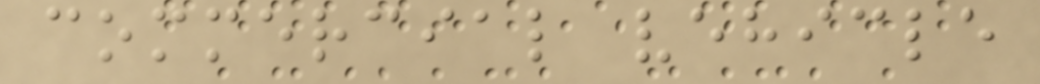commercial vehicle
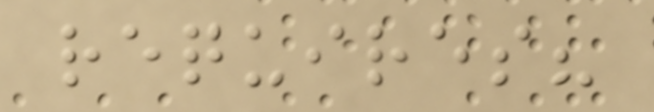requires?
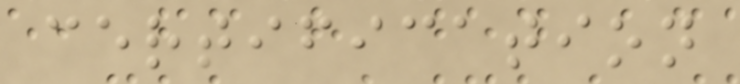certification
